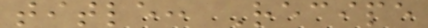title: Recipe
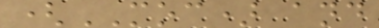(MOC) and
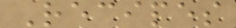Recipes
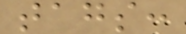tags:
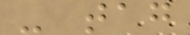- tag
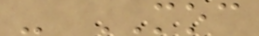- MOC
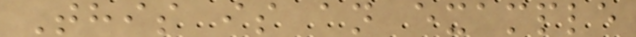This is an example
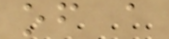of a
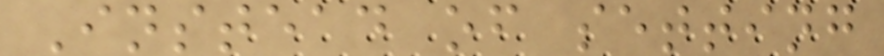Instead of setting
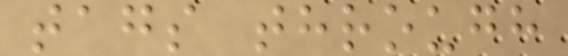tags through
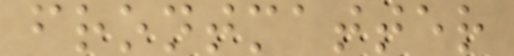frontmatter
